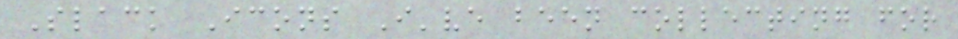Slack Icons I've been collecting for
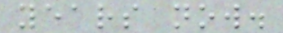years now.
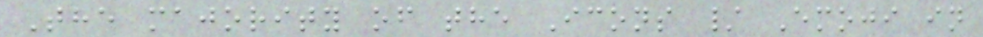The majority of the Icons / Emoji in
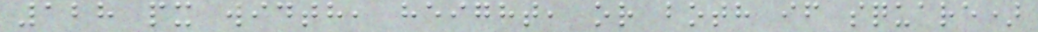128 px width, height, or both if square)
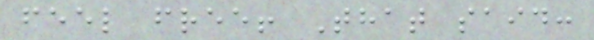feel free! That said:
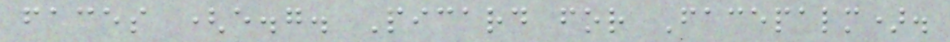faces (e.g. Picard for Facepalm).
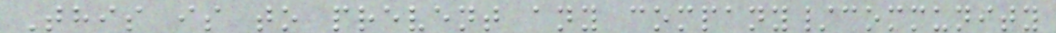This is to prevent any company/community
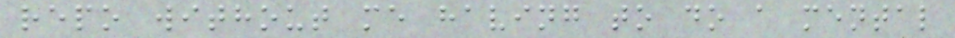repo without me having to do a mental
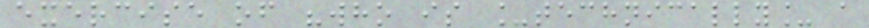exercise of "who is _technically_ a
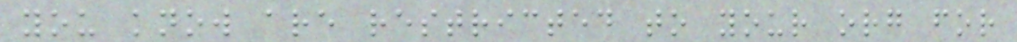you know are restricted to your org for
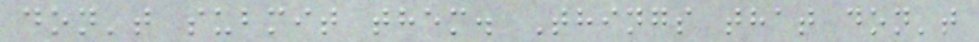don't submit them. Things that don't
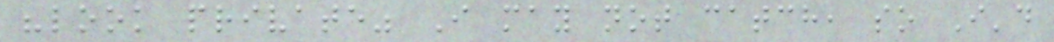"look private" I may not catch, so I'd
